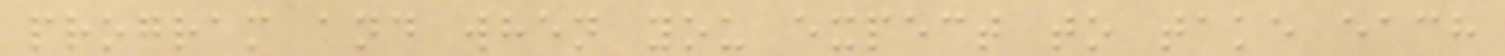program and when you expect to take each
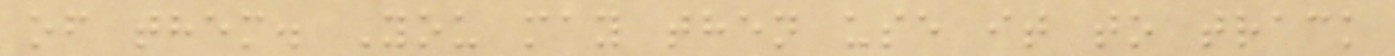of them. You may then use it to track
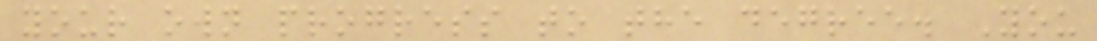your own progress to the degree. You
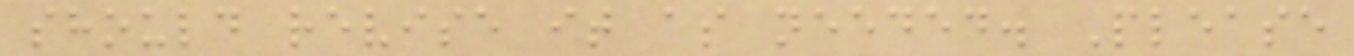should revise it as needed. Please
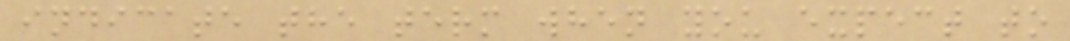indicate the term when you expect to
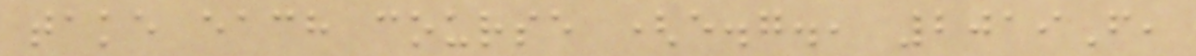take each course (e.g., 2019F,
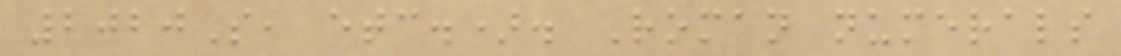2020S, etc.). Roman numerals
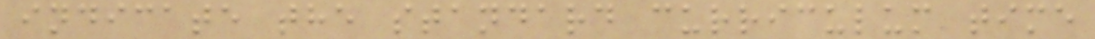indicate the standard curriculum time
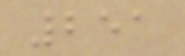251
